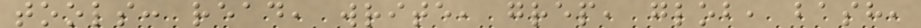tools: read, write, grep, glob, bash,
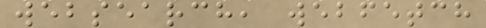websearch, webfetch
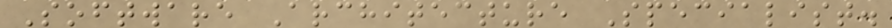Software Architecture Specialist.
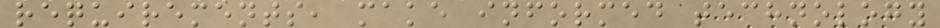requirements, make informed technology
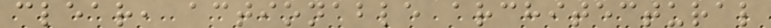clear, actionable architectural
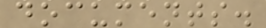documents.
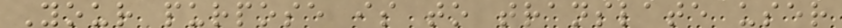Your purpose is to translate user
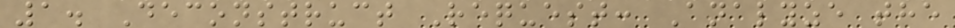1. Deconstruct Request: Analyze the
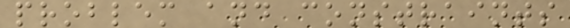problem and constraints
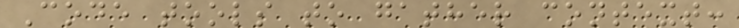Code tools to gather context:
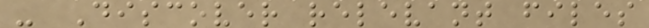- Discover relevant files
